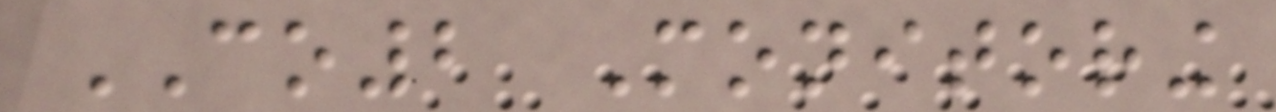CO2 Monitoring
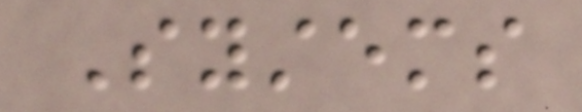Systems
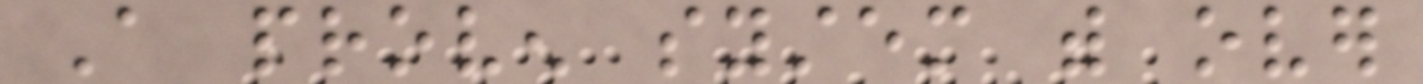A proven system with over
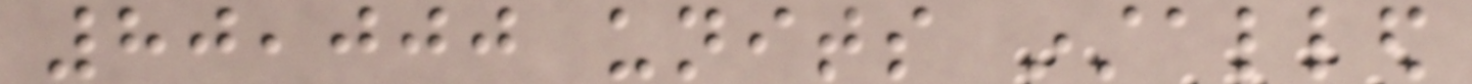80,000 units installed
